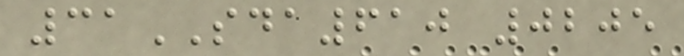31SDA610 0205
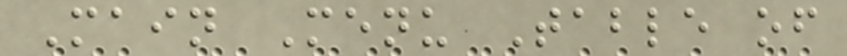Main Menu Table of
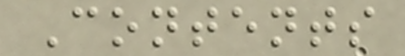Contents
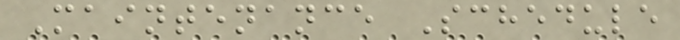Maintenance Schedule
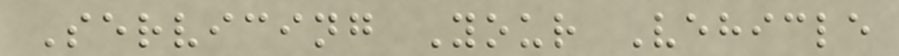Servicing Your Vehicle
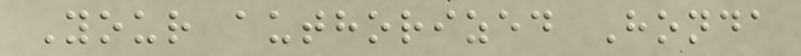Your authorized Honda
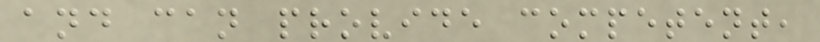and can provide competent,
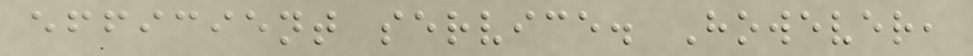efficient service. However,
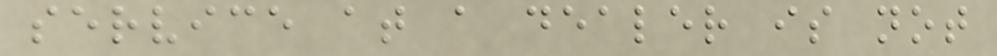service at a dealer is not
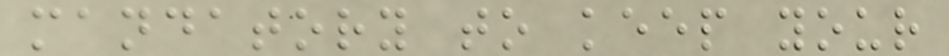mandatory to keep your
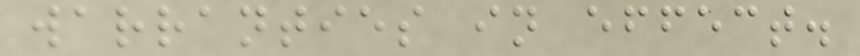warranties in effect.
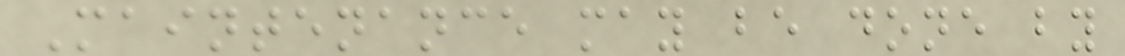Maintenance may be done by
